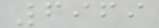6969
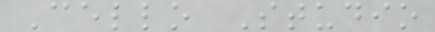Cello Studio
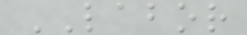LABOR
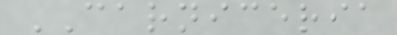CARNICERIA
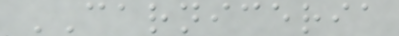CARNICERIA
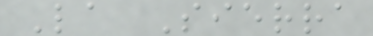La Sierra
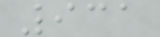931
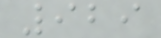929
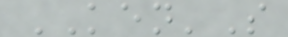KEN'S
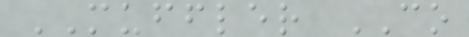MUFFLER CO
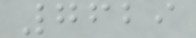7629
